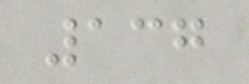137
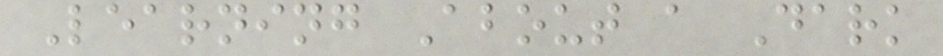Learning About a Dark
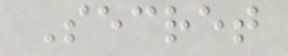Secret
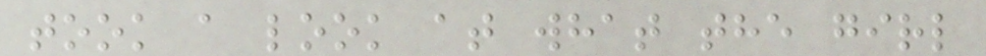took a look at what the girl
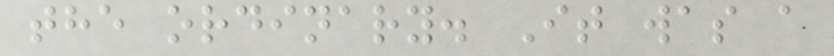the ordinary. It was a
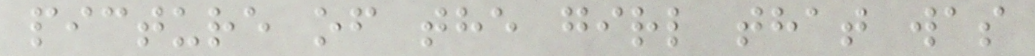picture of the girl that was
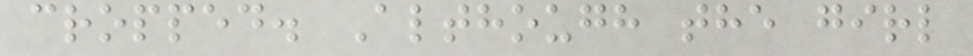cropped. Although the girl
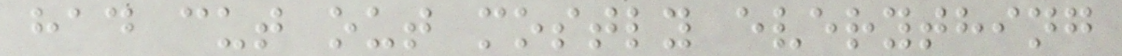had cut out mostly everything
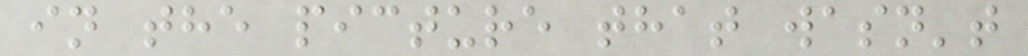in the picture that wasn't
